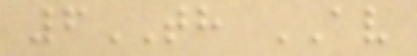6TH AV
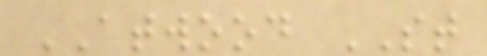ATWOOD ST
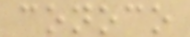conoco
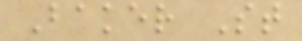Baker St
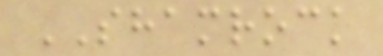SHAMROCK
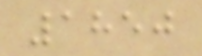1850
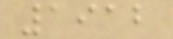1912
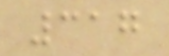317
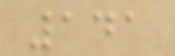141
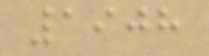1908
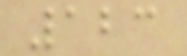123
